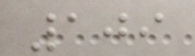109
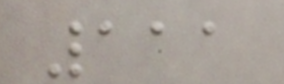111
